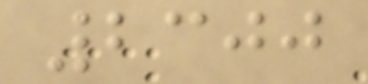2300
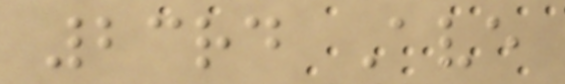23rd Ave
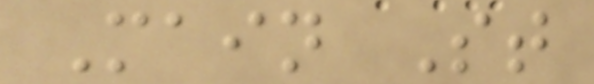Main St
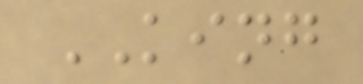KING
